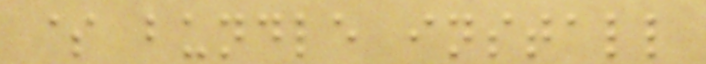$ bundle install
